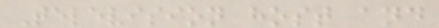Television host and
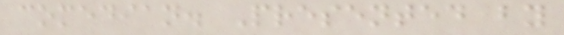comedian. Presented by
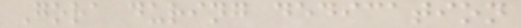Gora during dedication
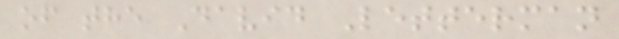of the David Letterman
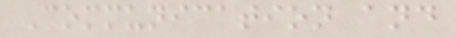Communication and
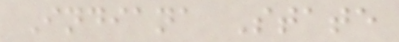Indiana State
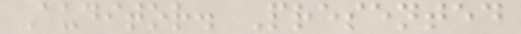Auditor. Presented
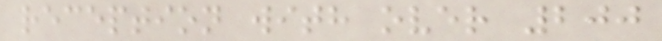reception with over 200
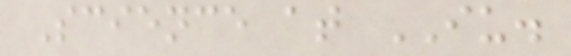Science at IU.
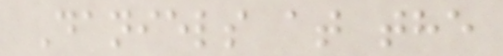Daniels at the
